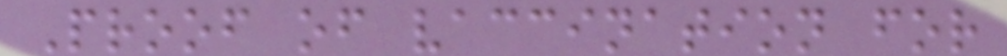Proof of vaccination for
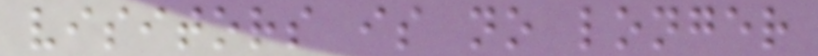visitors is no longer
